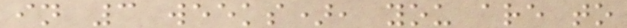in 3 weeks), you are to
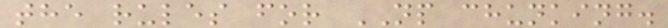the rules for NP chunking.
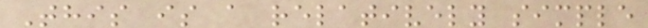This is a relatively simple
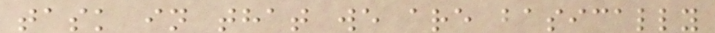task in that we are basically
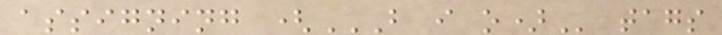assigning (B I O) tags
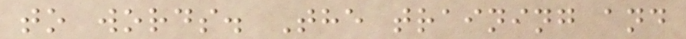to words. The training and
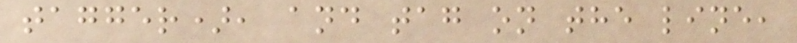tagger), and tag on the line,
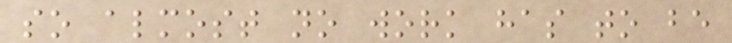so almost no work has to be
